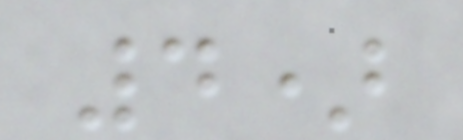4)
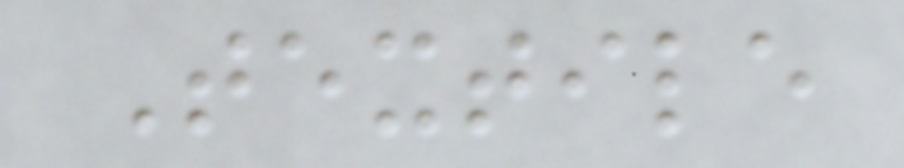Textile
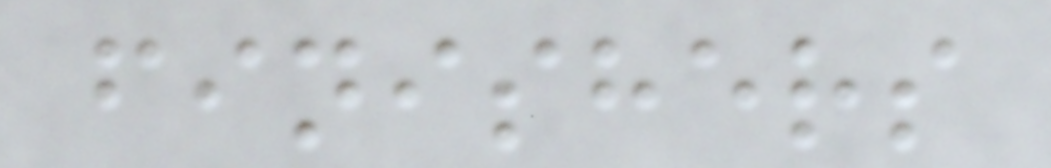finishers
